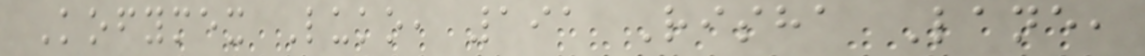Kofymex Luko, 191 Risha Lane,
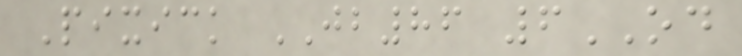Pixick JB86 6OD
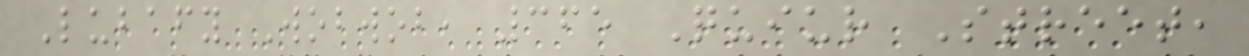Lubafy Wobwob, 365 Quiur Street,
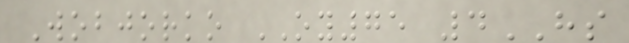Wobjorko OY75 4HS
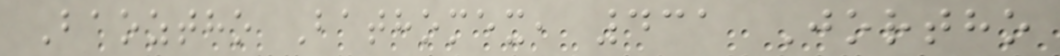Baoztho Bathomex, 431 Jortho
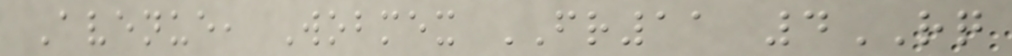Avenue, Wobmex FR11 4RQ
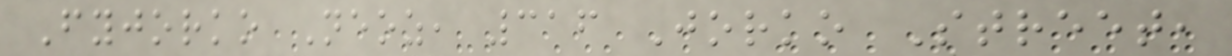Fyjorko Neoz, 316 Jorko Street,
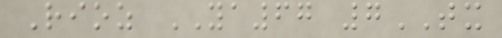Rioz YA67 7TX
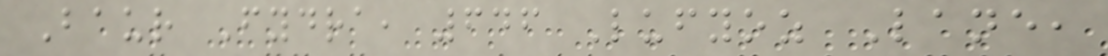Baur Fydra, 646 Lufyoz Lane,
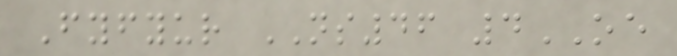Fyfyur NS46 4OE
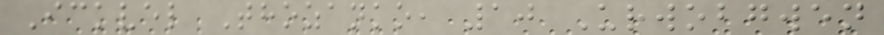Ickvel Thozanko, 10 Urwobgwen
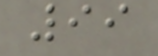99
